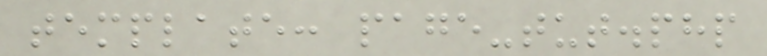template: page-tut.php
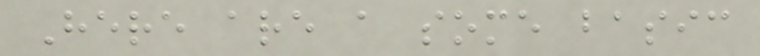Here are a some basic
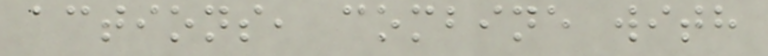actions, combine with
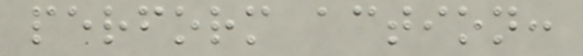perform action:
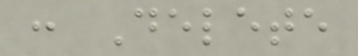: Delete
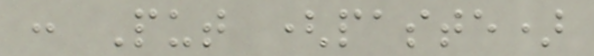: Put (paste)
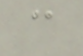c
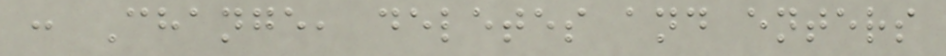: Change, deletes and enters
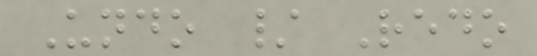Undo / Redo
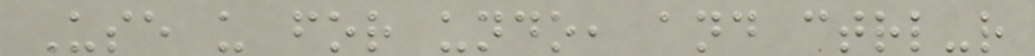Use u for undo, and ctrl-r
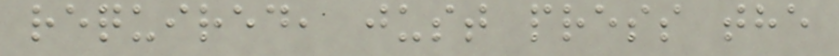required, just press the
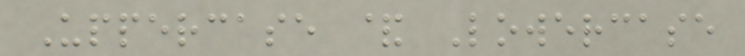Uppercase & Lowercase
